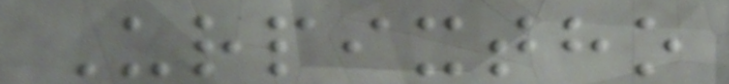Urpixtho
